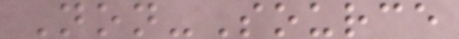Non-Source
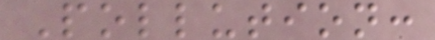Pollution:
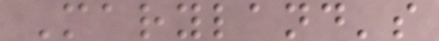Maryland's
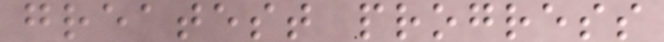greatest progress
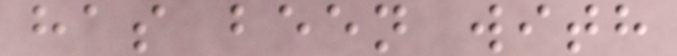has been with
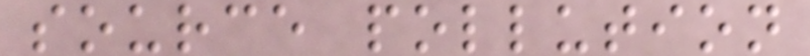source pollution
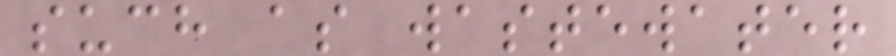such as wastewater
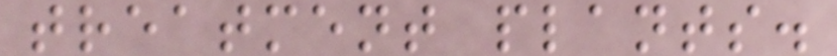treatment plants.
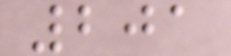201
